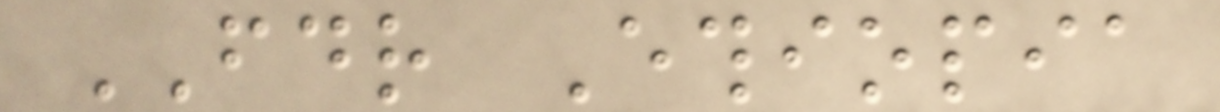FDR Ethiopia
